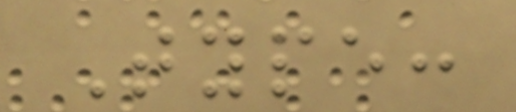Type:
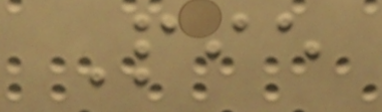Pie
